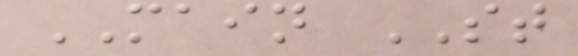MAIN ST
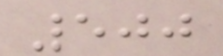500
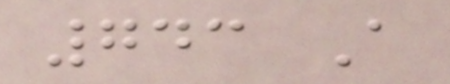743 A
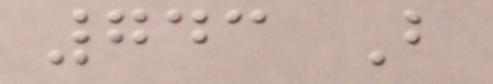743 B
